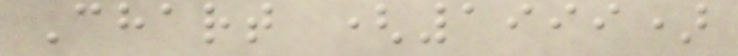Chart (1999)
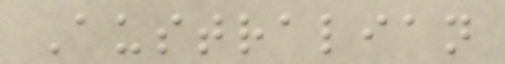Australian
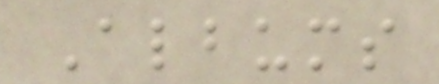Albums
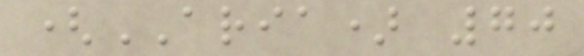(ARIA) 70
